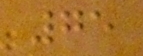75
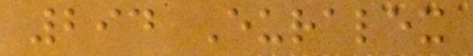294 Euralex
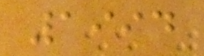1994
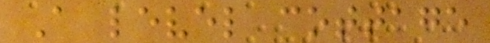A level cottage
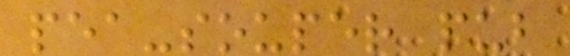pea-souper pub
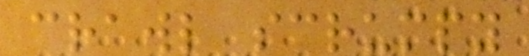crawl scrumpy
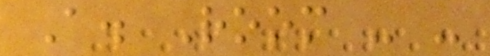A. Room - -
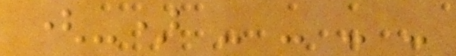(-) - - - -
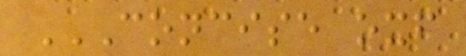CONCISE OXF
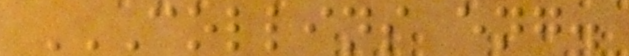COLLINS ENG.
